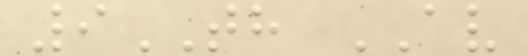9TH AV
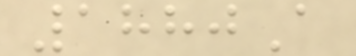1880A
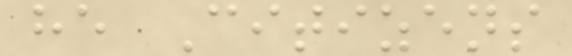he Citizens
